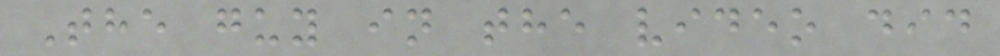The guy in the video did
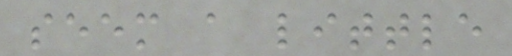seem a little
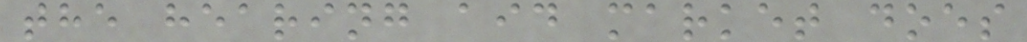the hearing aid market does
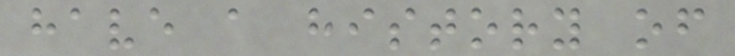have a history of
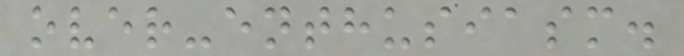over-enthusiasm.
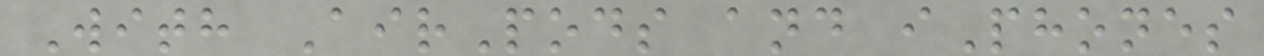With AirPods and iPhones
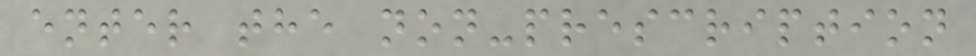enter the non-prescription
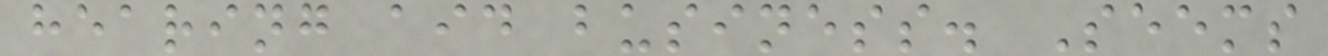hearing aid business. Seems
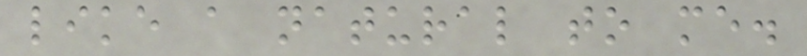like a natural to me.
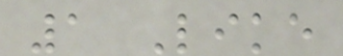1 Like
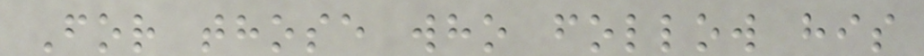For those who follow his
